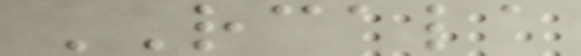RCALA
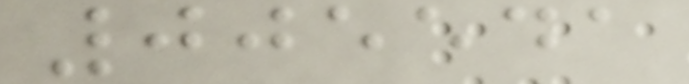005541
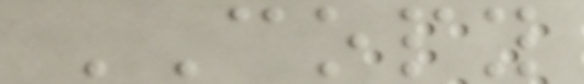COPY
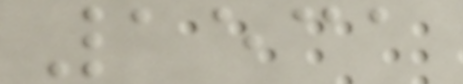1531
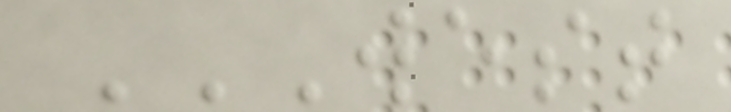WEST
